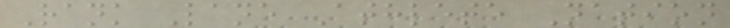Rank Lane Athlete Nation
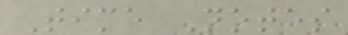Time Notes
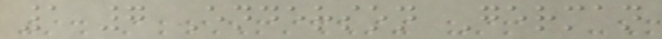1 7 Enderson German
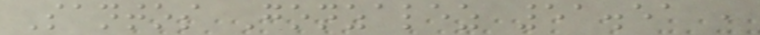Santos Gonzalez 51.51 ,
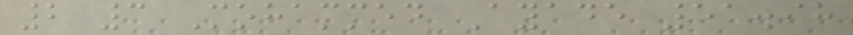2 3 Mohammed Ayade 51.98
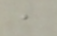,
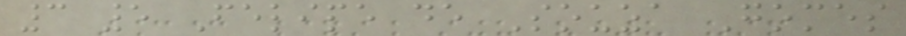3 5 Felipe de Souza Gomes
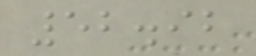52.92
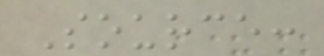Source:
